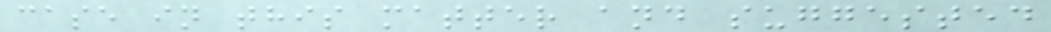case in this matter and suggested
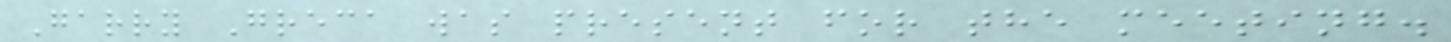Garry Greca was present for the meeting.
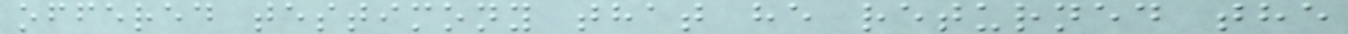offered testimony that he returned the
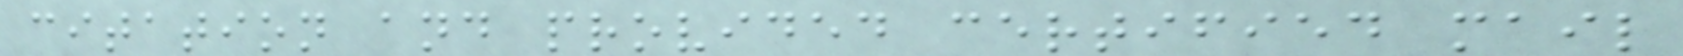citation and provided certified mail
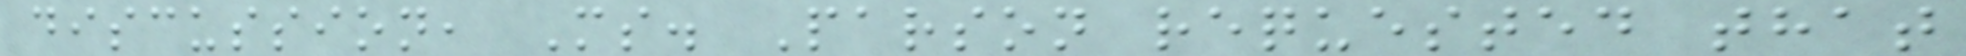discussion, Ms. Parson requested that
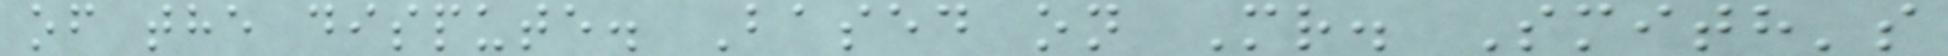of the dispute. Based on Mr. Smith's
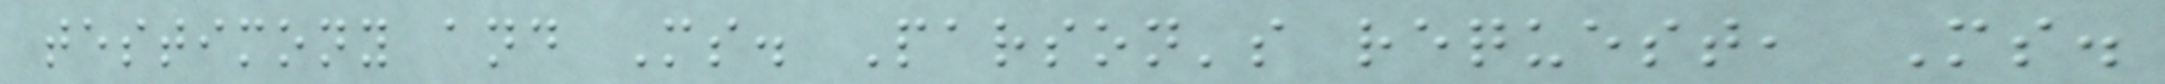testimony and Ms. Parson's request, Ms.
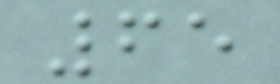65
